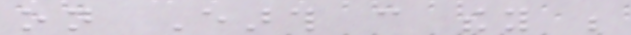on Earth can they be
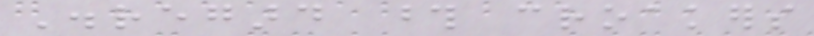Disregard those croakers
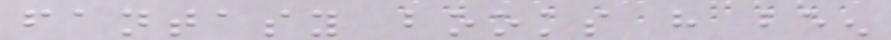fantasy books have been
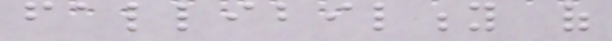fallibility of
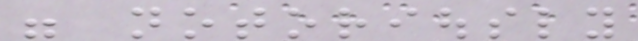were notoriously
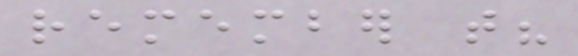remember that?
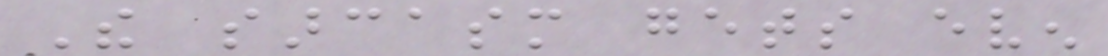The sarcasm gets even
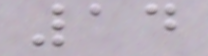14
